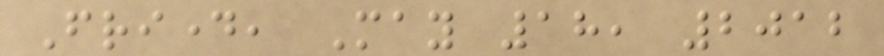Friday, May 18, 2012
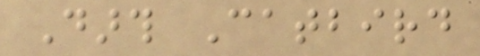Darth Catbird
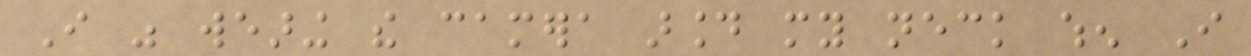I was wearing the camera around my neck when I
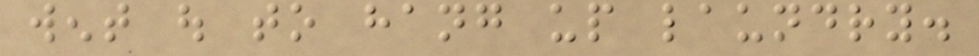went out to hang up laundry.
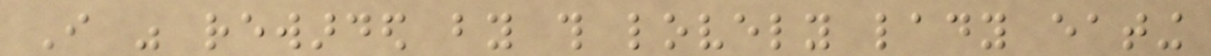I was rewarded by this lovely lady eating
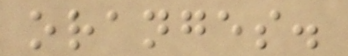oranges.
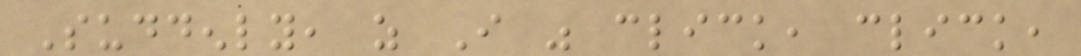Suddenly, as I was click, click,
